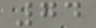74
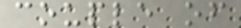couple of
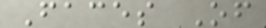Faces Of
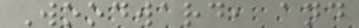Woodward, and
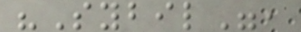"Sybil",
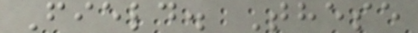Field. These
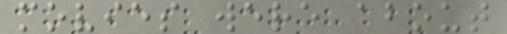movies were about
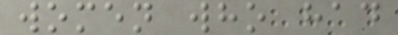women who had
